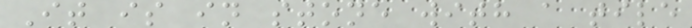It is in stone with a tile
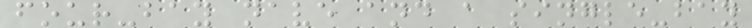four-bay nave and a single-bay
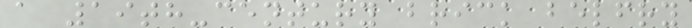a 19th-century brick belfry
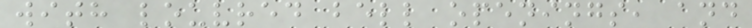with louvred bell openings, and
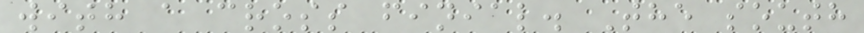with a cross finial. The south
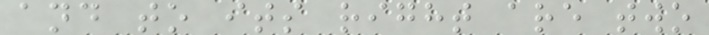and to its right are two
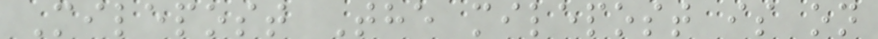Milepost The milepost is on
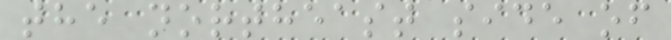the northeast side of
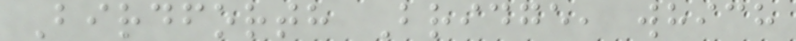Birdforth Bridge, which
